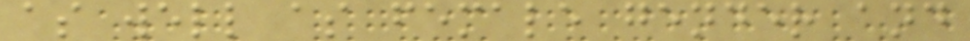as well as female gender and
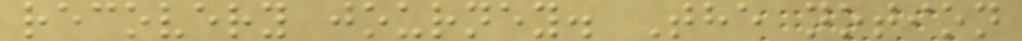recovery journey. The notion
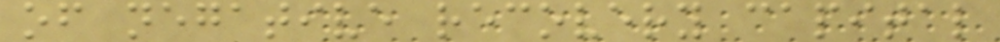of negative recovery capital
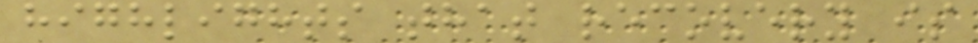highlights that recovery is
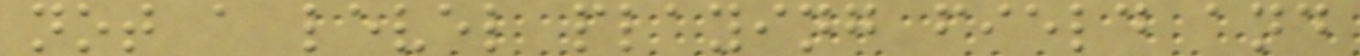not a level playing field and
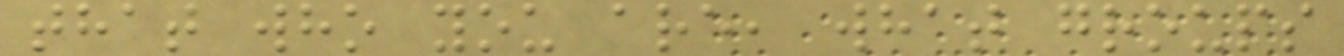that who you are, what groups
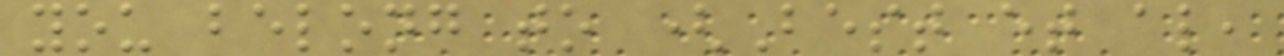you belong to (Best et al,
